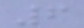6
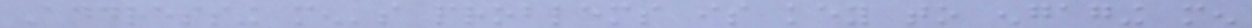Addressing men's problems is key to engaging men
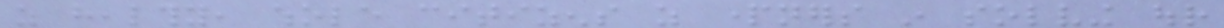as healthy, whole citizens as partners in solving our
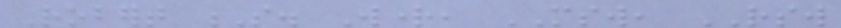Robert S. Wright, MSW, RSW
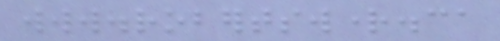www.robertswright.ca
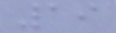19
